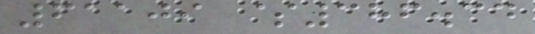61109 $386.34
